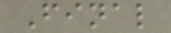Final
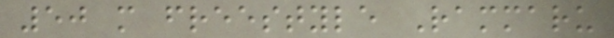50 m freestyle Rammaru
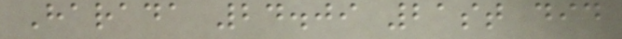Harada 24.09 21st did
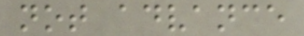not advance
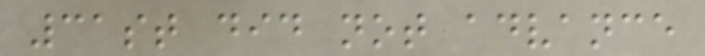31st did not advance
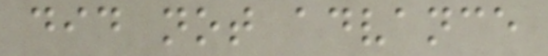did not advance
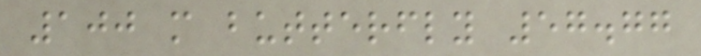100 m butterfly 57.77
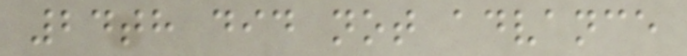24th did not advance
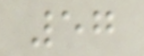57
